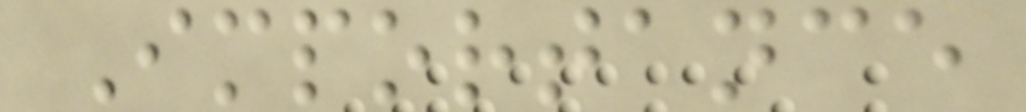Importance
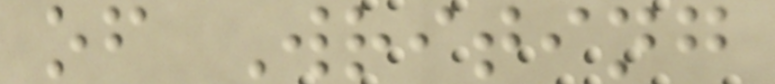of Writing
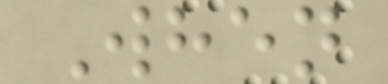When
